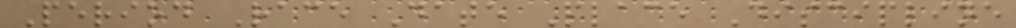Period Race Date Place Discipline
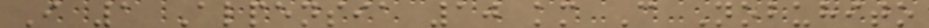I 1 Alpensia 10 km C Nobuhito
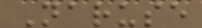Naruse
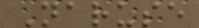Naruse
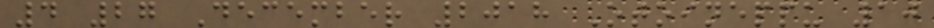4 27 December 2018 Otoineppu 10
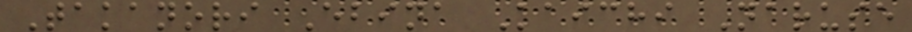Takanori Ebina Kaichi Naruse
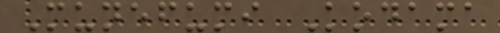Munefumi Kodama
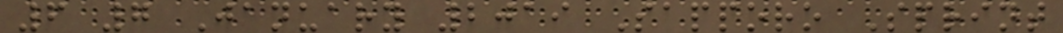6 7 January 2019 Sapporo Sprint
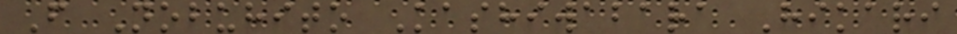F Nobuhito Kashiwabara Hikari
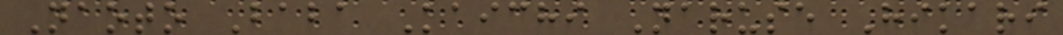Naoto Baba Kaichi Naruse Hikari
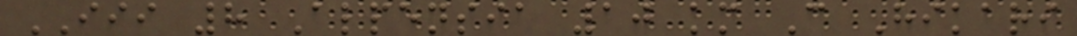III 8 Alpensia 10 km C Hikari
